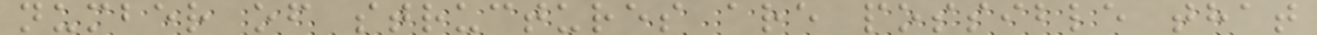number of structures are possible that
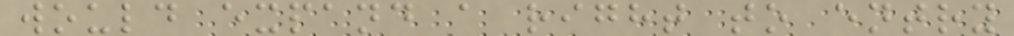would expand a right to entry
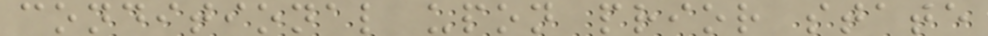conditional upon prior state
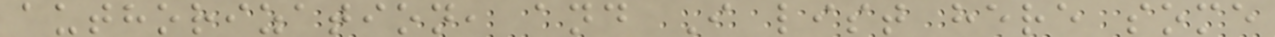authorization, and I list here some
